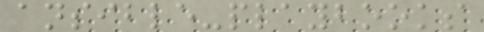ansible-playbooks
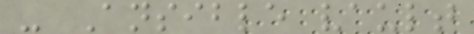- Ansible vault
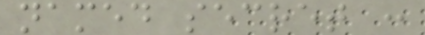named secret :
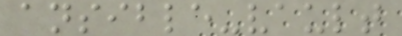ansible-vault
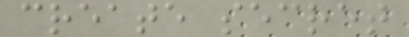create secret
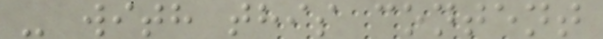- with this content
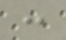:
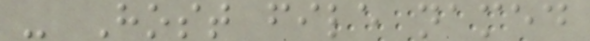- Host file named
